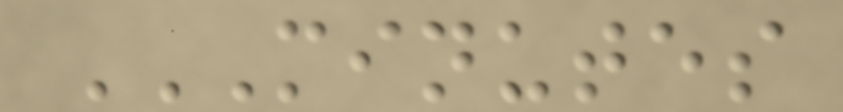MINUTES
